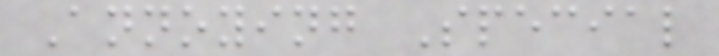Annoying Special
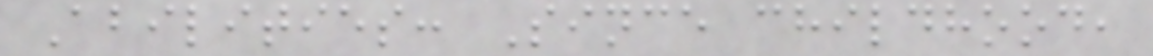Abilities: Since childhood,
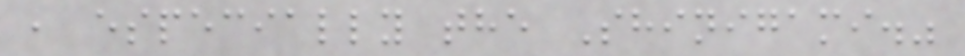, especially the Shinigami."
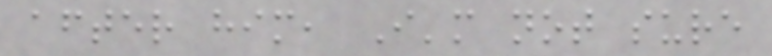after him, I'm not sure
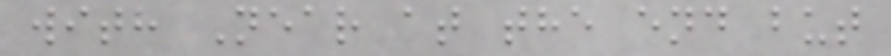with Near at the end but
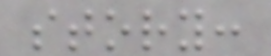story:
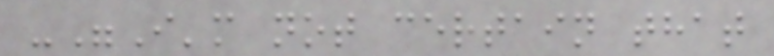-"I'm not certain that
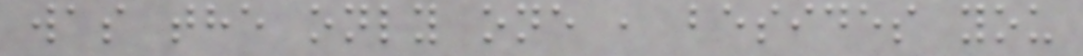was the only one , besides you
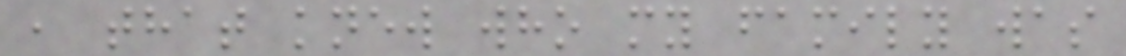, that knew who my family was
